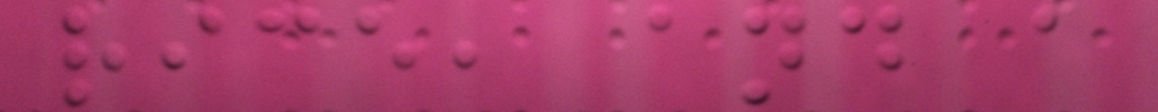rice, and a
